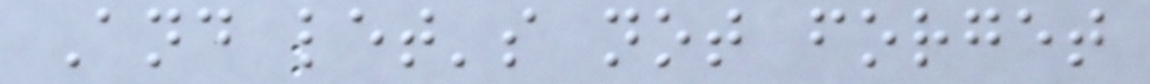And let's not forget
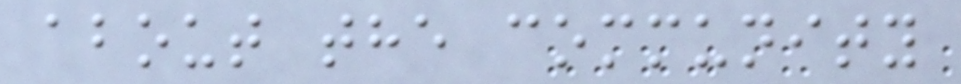about the community
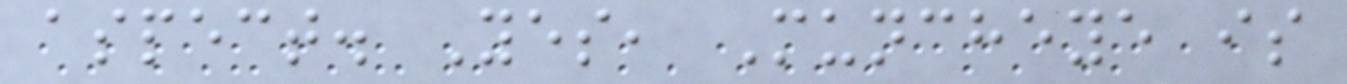aspect. Yes, Muncheye is
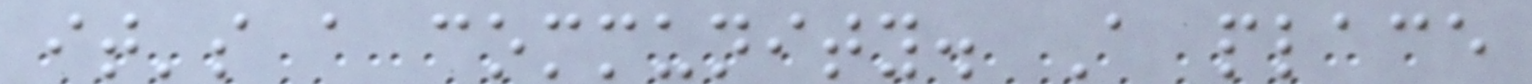it's a community. A place
